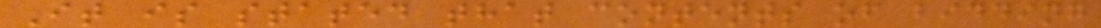It is stated that contents of bidding
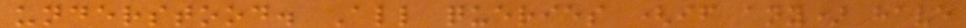understood. All queries (if any) have
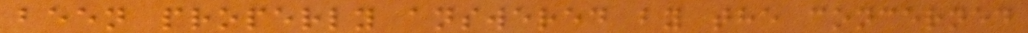been properly answered by the concerned
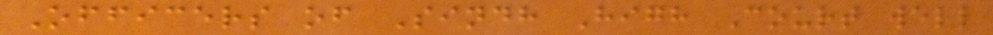Officers of Sindh High Court well
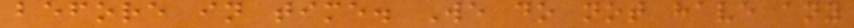before in time. We do not have any
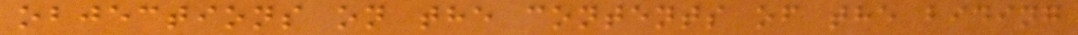objections on the contents of the biding
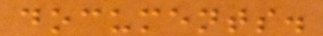documents.
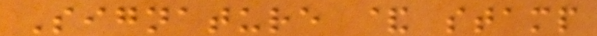Signature & stamp
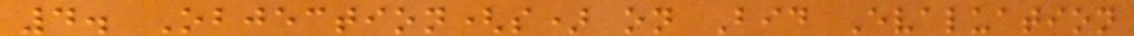4. Objection(s) on Bid Evaluation
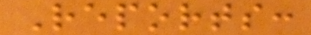Reports:
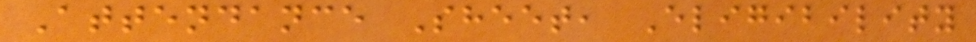Attendance Sheet, Eligibility
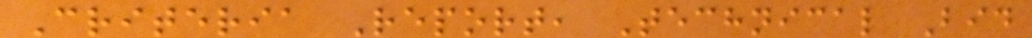Criteria Report, Technical Bid
